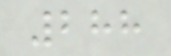288
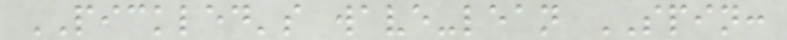PICKLED's wave-lean SPIN:
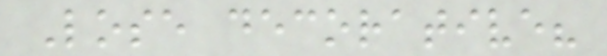Lose decorative?
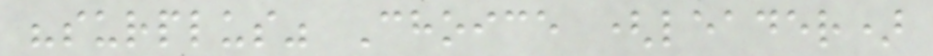"surplus" Choice (leader)
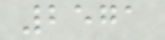2571
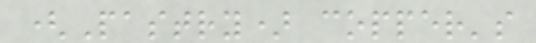(Pastry) copper's
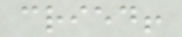cried!
